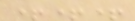+++
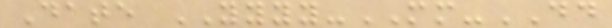Date YYYY-MM-DD
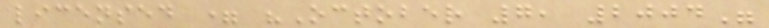licensed = "October 7, 2004"
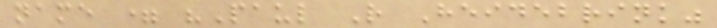name = "Paul R Heidebrink"
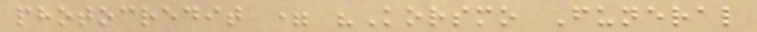photocredit = "Korsmo Funeral
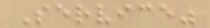Service"
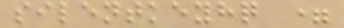silentkeyhq =
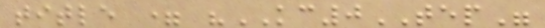title = "KC0TEP"
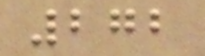272
